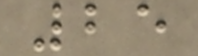25
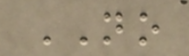NO
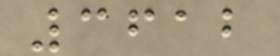3612
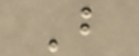B
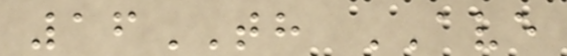16TH AVE
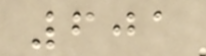601
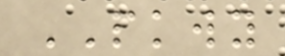PKWY
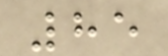85
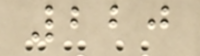220
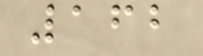162
